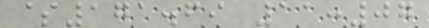$171.69 11:07
